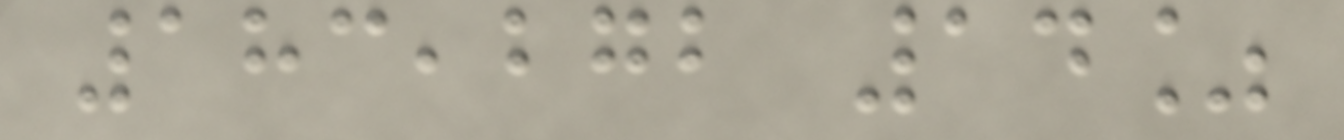183,272 14%
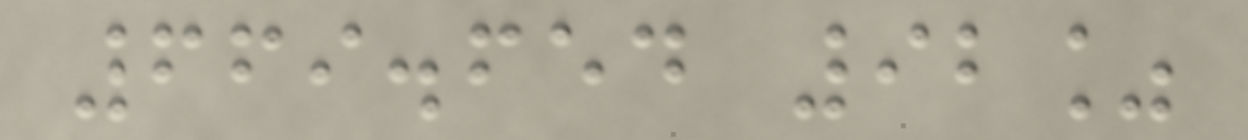669.654 92%
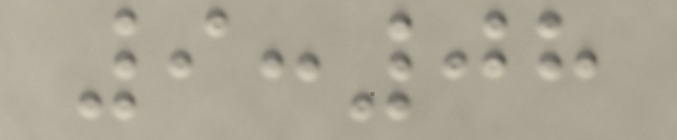9:08
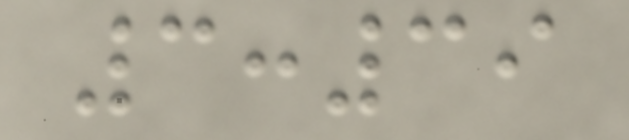3:39
